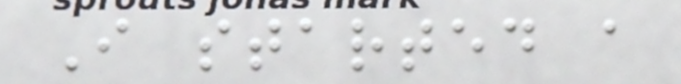I started a
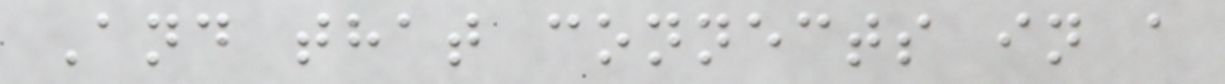And that connects in a
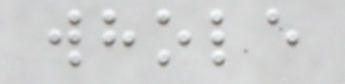whole
